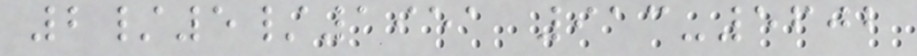2/5/1951 913-5602
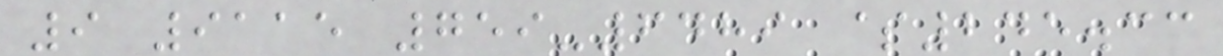9 9115 759-6489 $245.33
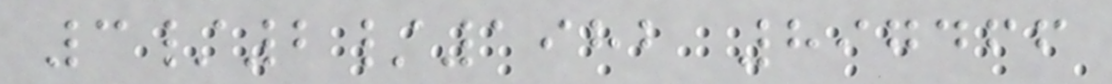3/2/1982 897466
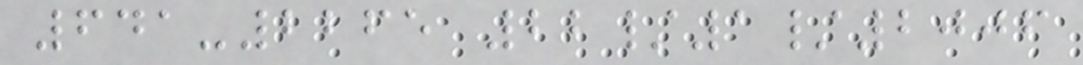641-2265 22/1/2006
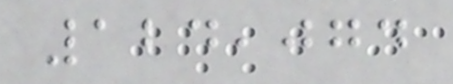124,074
